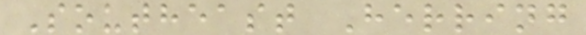Southeast Herring
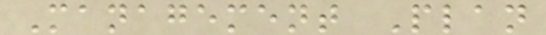Management Plan
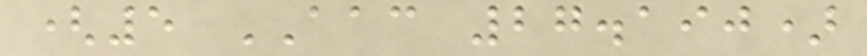(5 AAC 27.190)
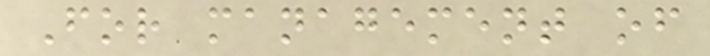For management of
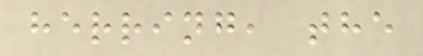herring, the
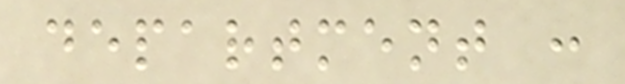department :
